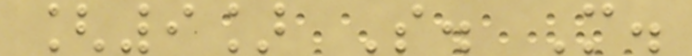[9] S. M.
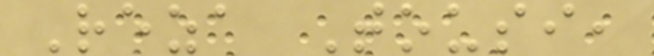Reza Tousi,
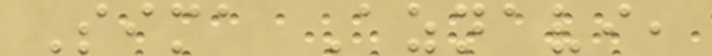Sima Aznavi,
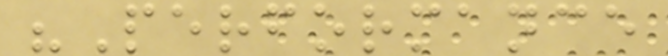"Performance
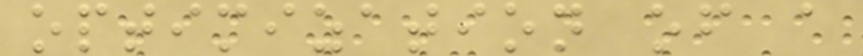optimization of a
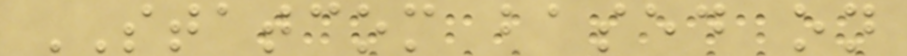STATCOM based on
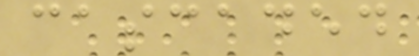cascaded
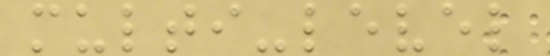multi-level
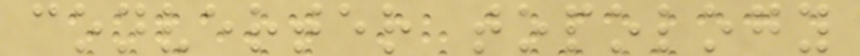converter topology
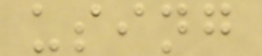using
